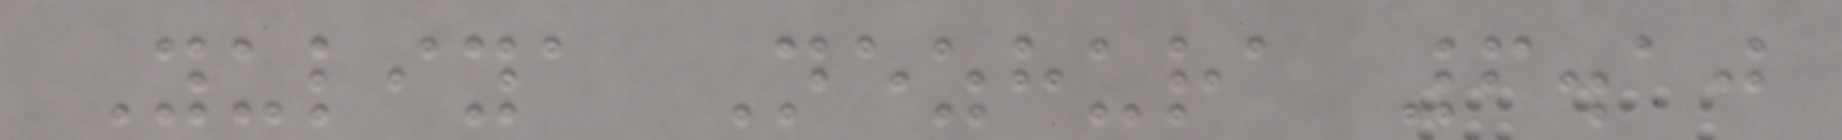Yuliya Nezhura 6.10
